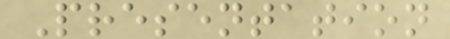Presentation
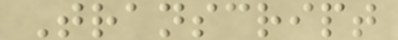Transcript
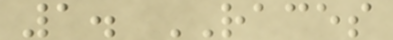1. RACES
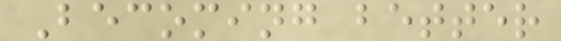Becoming better
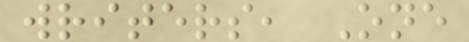writers, One
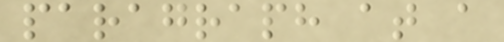paragraph at a
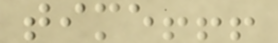time!!!
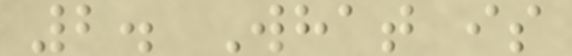2. What is
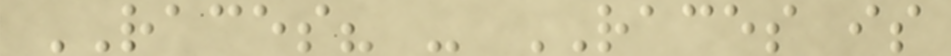RACES? - RACES is
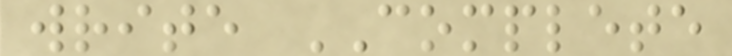write COMPLETE
